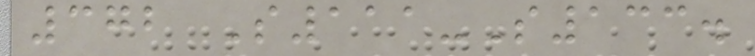372 S111-S133.
